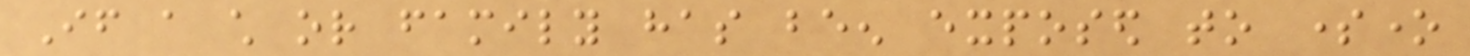If a child or family has been exposed to someone
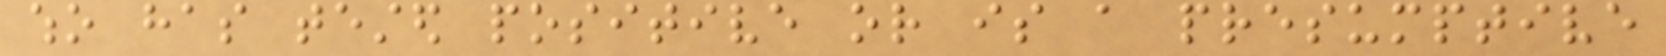who has tested positive or is a presumptive
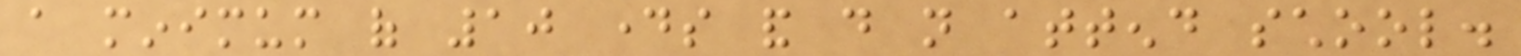a minimum of 10 days and do not attend school.
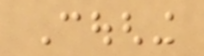Coughing
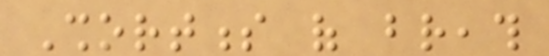Shortness of breath
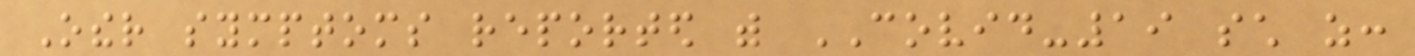Other symptoms reported with COVID-19 such as:
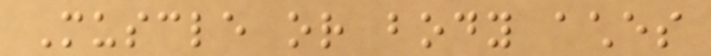Muscle or body aches
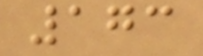173
